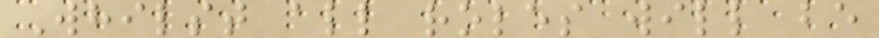Whilst all roles will be
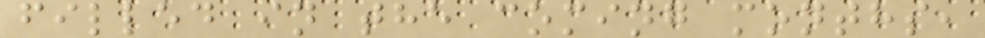filled in the coming months,
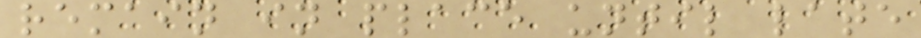remain in place until late
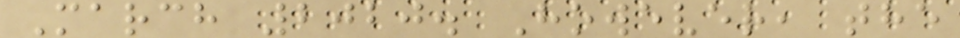March 2020. However, the
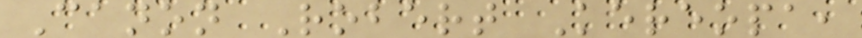Canon Robert Kereopa,
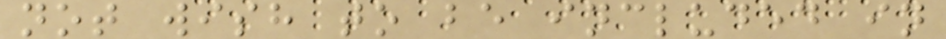not wish to be included in
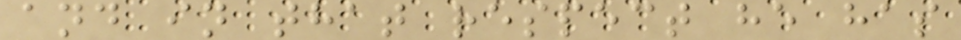and in that respect he has
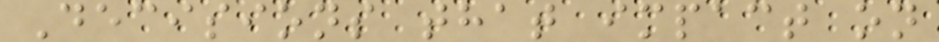Decisions that impact on
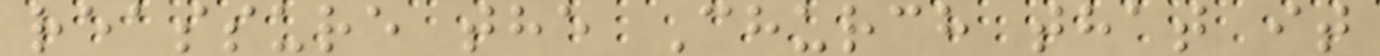reassure the Church that it
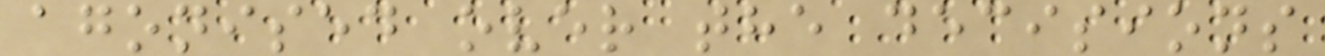agonised over the decisions
